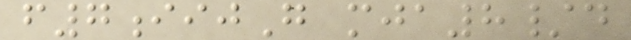f7iijG mja8/d
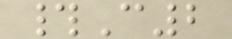#C2
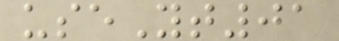useYt01
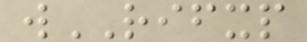wRIFXP
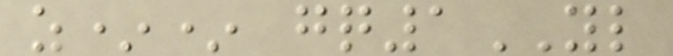z** gq1YL
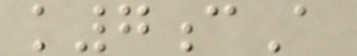k7cA
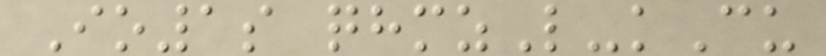Io1s qhmzL-kCu
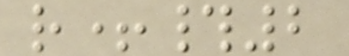r+#2
